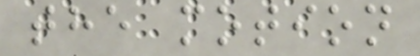the motion
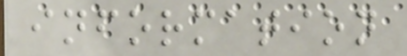information
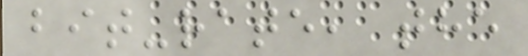bit-rate, the
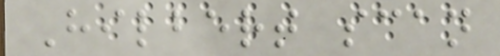Hilbert scan
